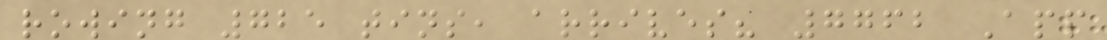rowing 725 tins, arrives? 7762 App
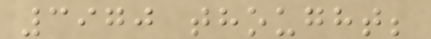3970 thought;
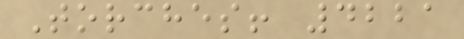Torches! 4221
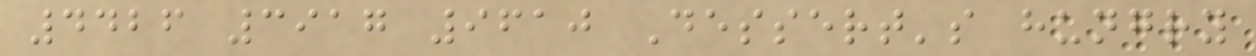4426 3917 9610 Dessert's hungry
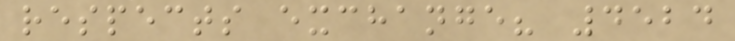respects exchange? 4524
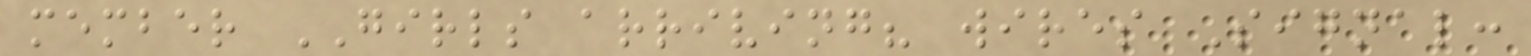member GIRLS arriving? wires Signal:
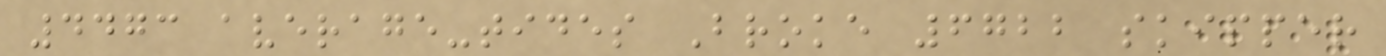4473 average-tides Broke 6722 skipper
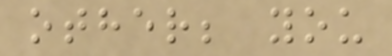other; you
